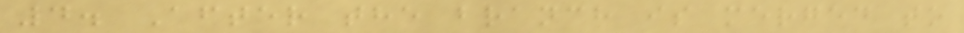4. After the branch is merged to
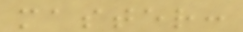master:
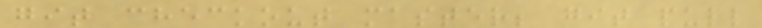git checkout master; git pull
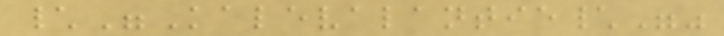\"Kalevalantie\""
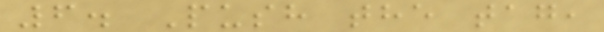6. Push the tag,
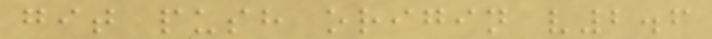git push origin v2.6
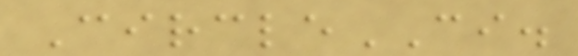CircleCI.
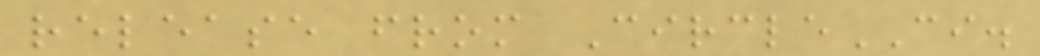release from CircleCI.
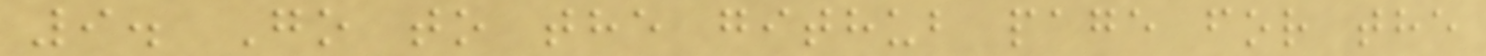9. Go to the github page for the
